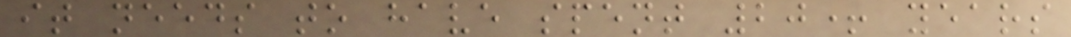it needs to have spent 20+ years
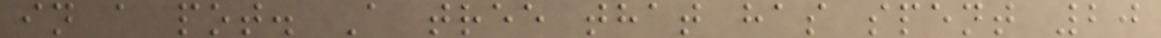in a pot. A tree that has spent 20
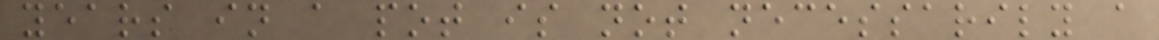years in a pot is not necessarily a
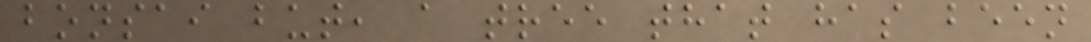bonsai but, a tree that has been
